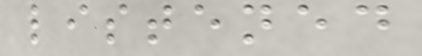listened
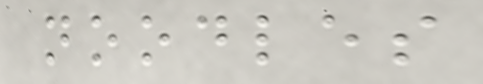noodles
